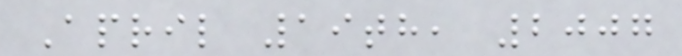April 19th, 2007
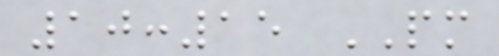10:15 PM
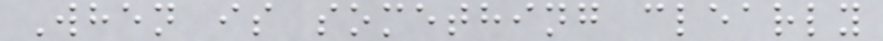When is something clearly
